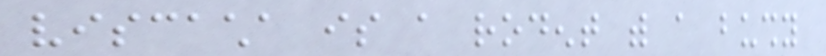viscacha is a rodent with a bushy
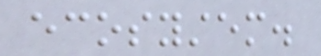ecosystem.
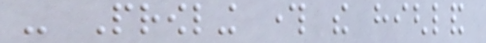- Prowling through the highland
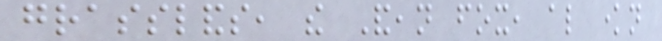grasslands, the Andean fox, also known
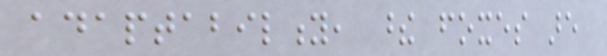adaptability, these foxes are
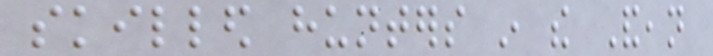skilled hunters in the Andean
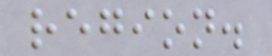region.
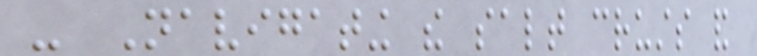- Navigating the salt crusts and
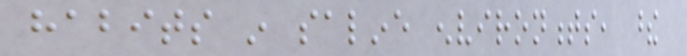habits in saline environments, these
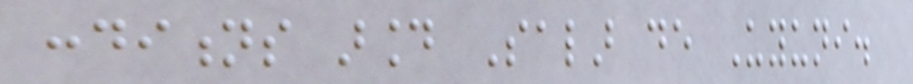conditions around Salar de Uyuni.
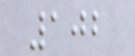102
